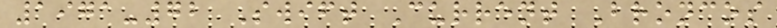1971-72 Swift Current Broncos
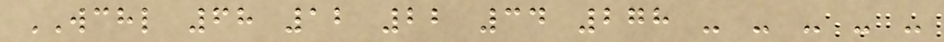WCHL 68 12 22 34 278 - - - - -
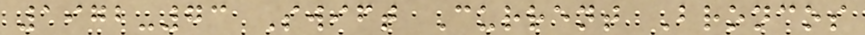1972-73 Swift Current Broncos
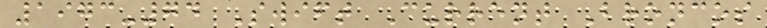1973-74 Swift Current Broncos
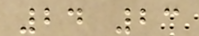24 23
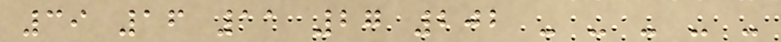39 16 11 27 202 - - - - -
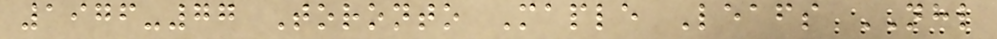1976-77 Toronto Maple Leafs NHL
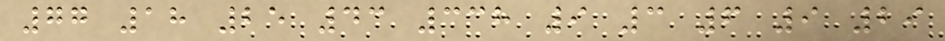77 18 25 43 338 9 3 6 9 29
